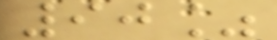90%
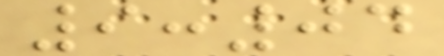9:04
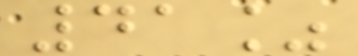41%
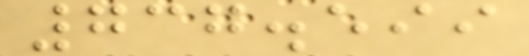737.599
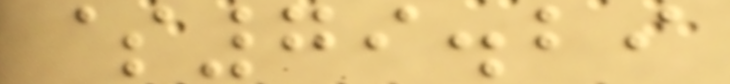$79.29
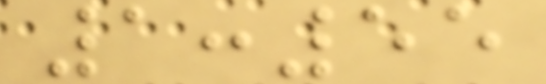1:55
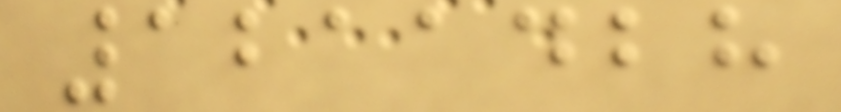1211428
